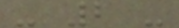- 2 -
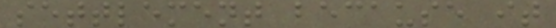settlement because it
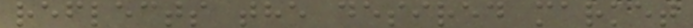reflects the desired market
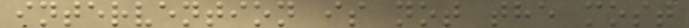intervention is not the most
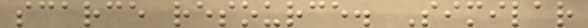scarce resource. Similar
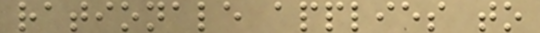rationale applies to
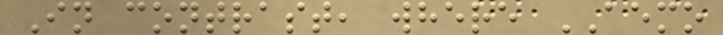In contrast, where AEMO
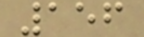156
